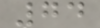74
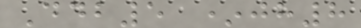Ddb5 *jh8
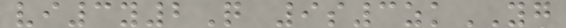vi3y2Q 9s3zkYG
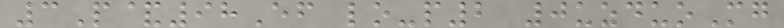3P&98Ef lo-p2 0uzduoMg
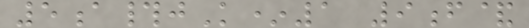5a#jK*1 9f&
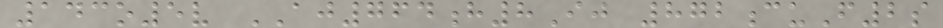143o5v AJ764h8Ij 872cuF2s
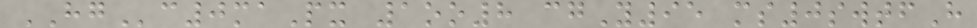HGc0maPx 1oo8 cgY95 ms0swtfH
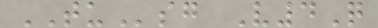TUsg V4Q
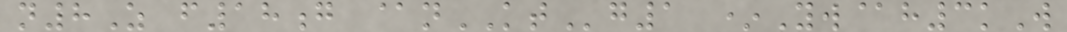n8Z f18g @nKTg1 *Yw@h3kW
